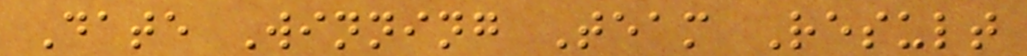Date Winning Team Result
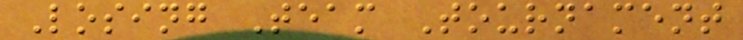Losing Team Tournament
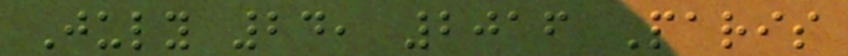July 24, 2016 Paris
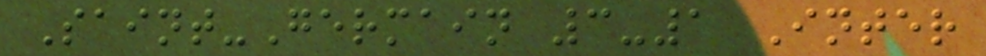Saint-Germain 3-1 Inter
